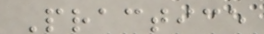Practice
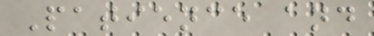Patience and
